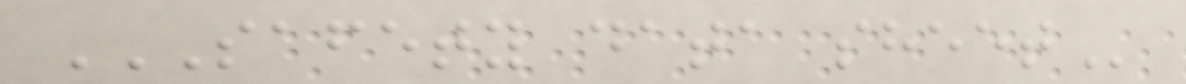SAFETY DATA SHEET
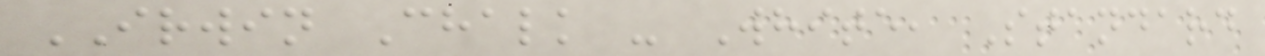IRWIN Chalk - White, Standard
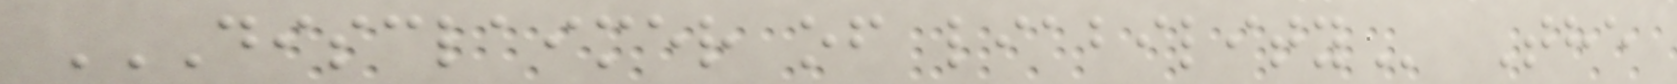DISCLAIMER OF LIABILITY The
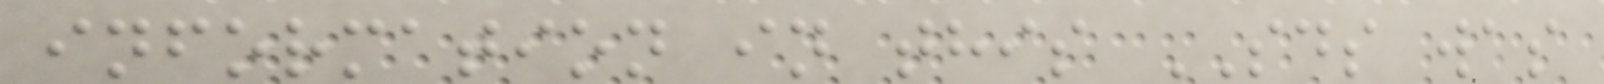information in this SDS was
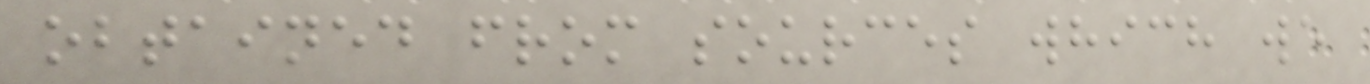obtained from sources which we
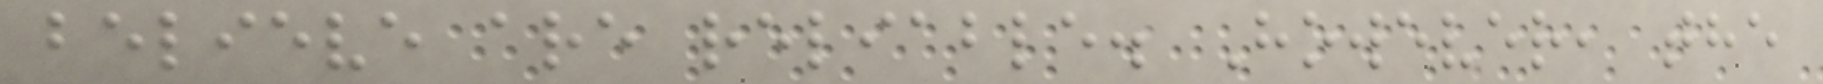believe are reliable. However, the
